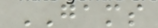GAMS
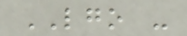LGO -
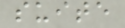suite
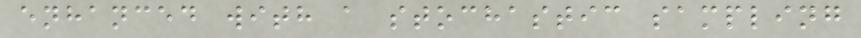enhanced with a stochastic sampling
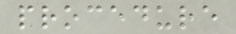procedure
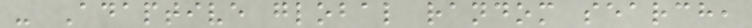- Adaptive global random search,
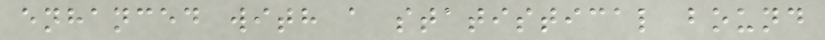enhanced with a statistical bound
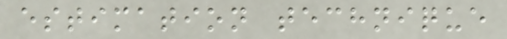estimation technique
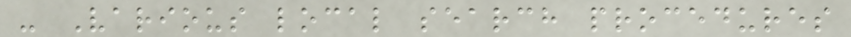- Various local search procedures
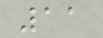11
